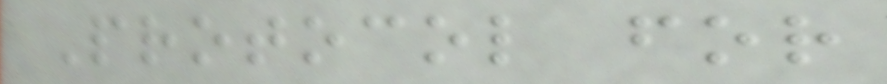Protocol for
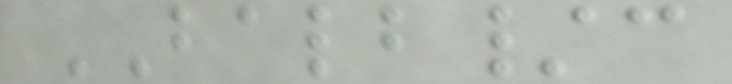BALB/c
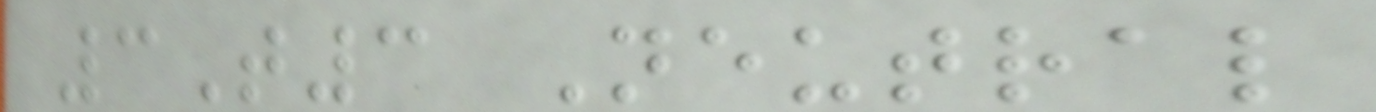3T3 Neutral
